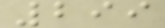299
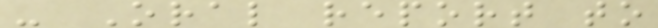- Oral report to
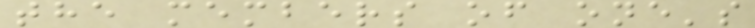the members of one's
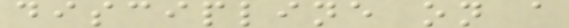discipline on a
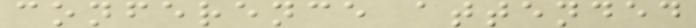conference attended
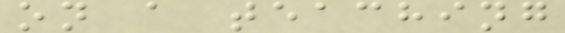on a teaching
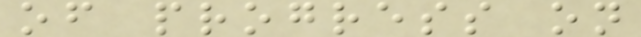of progress on
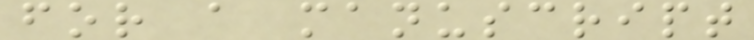for a manuscript
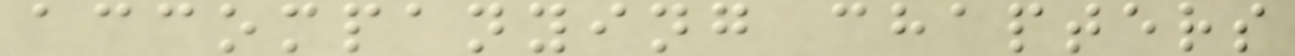accompanying chapters
